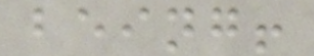being!
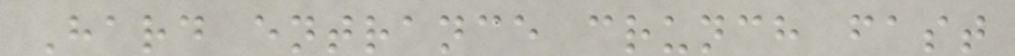Hard entrance crunch fast
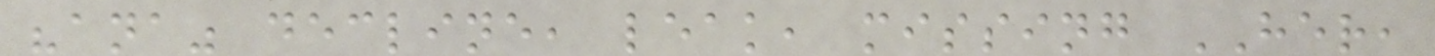"ana" decline, leak, missing HER,
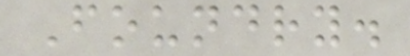Foundry.
